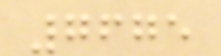7675
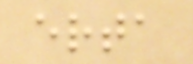erta
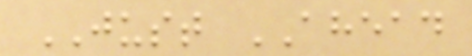JUST AHEAD
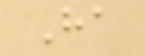Ha
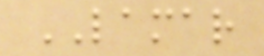LAMAR
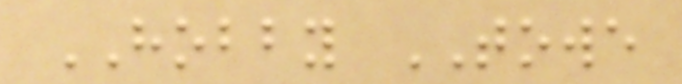HOBBY TOWE
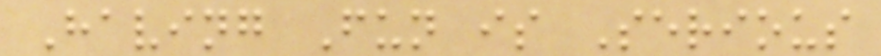Having Fun is Serious
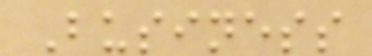Business
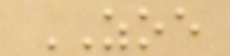ZOE
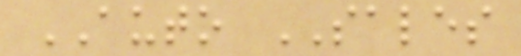AUTO SALES
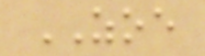ZOE
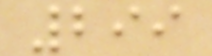299
